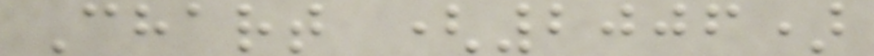Chart (2006)
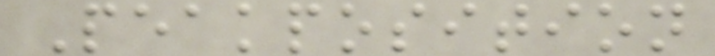Peakposition
